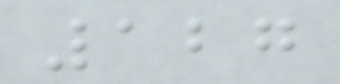127
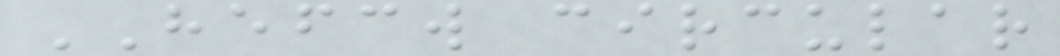HEFCW circular
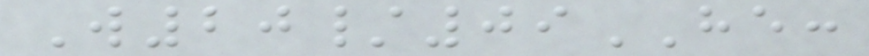W20/09HE:
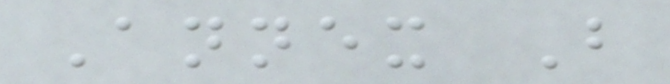Annex B
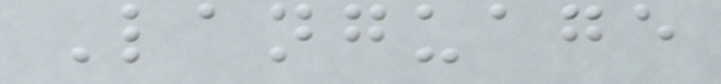Language
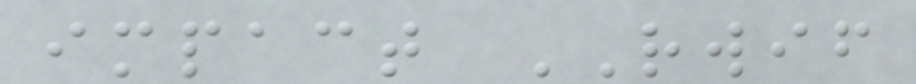impact RWIF
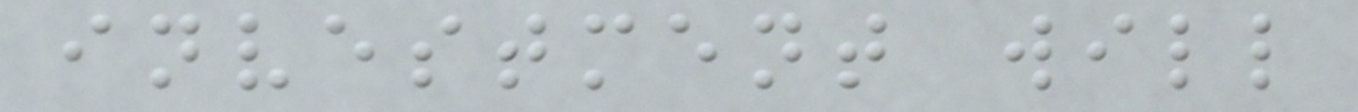investment will
